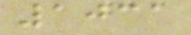1031
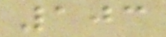103
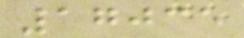17035
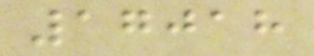17018
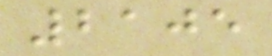2105
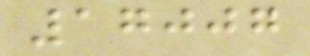17007
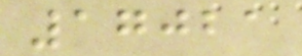17021
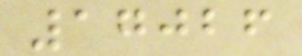17026
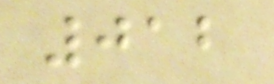012
